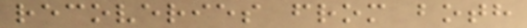recoveries from both
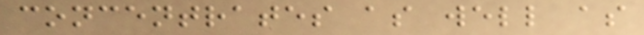concentrates as well as
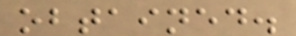obtained.
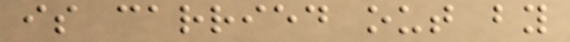is carried out by
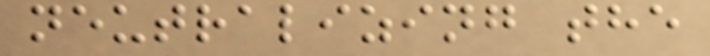neutralizing the
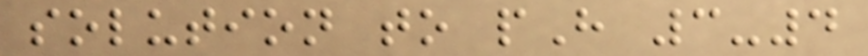solution to pH 3-4
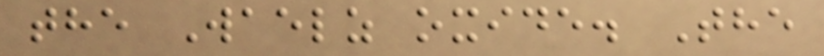the Waelz oxide. The
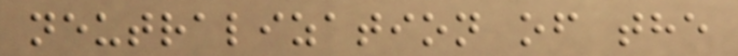neutralization of the
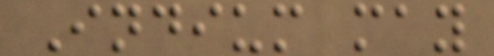Indium may
